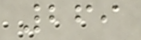269
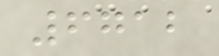6712
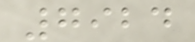7924
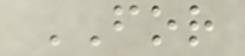FOR
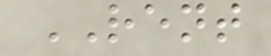RENT
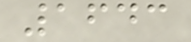1643
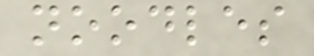noodles
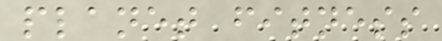planet fitness
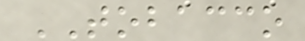TOBACCO
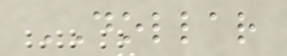DOLLAR
